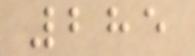285
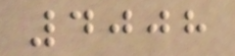4008
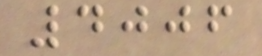4006
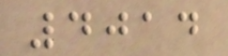4014
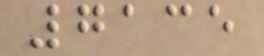7135
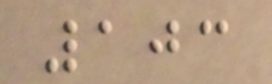103
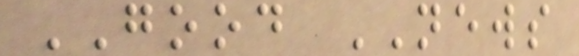GOOD NEWS
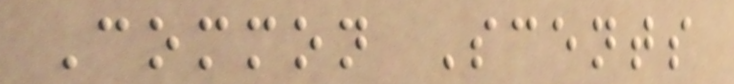Common Scents
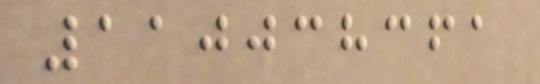110038361
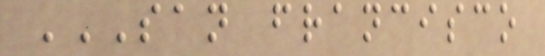SAN FRANCISCO
